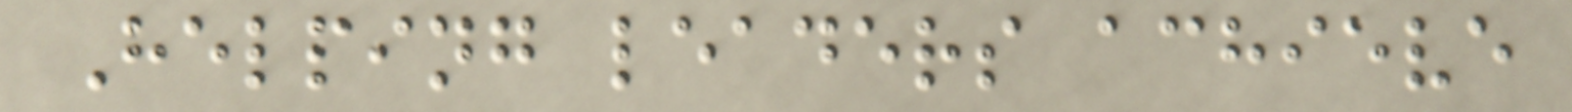Helping leaders achieve
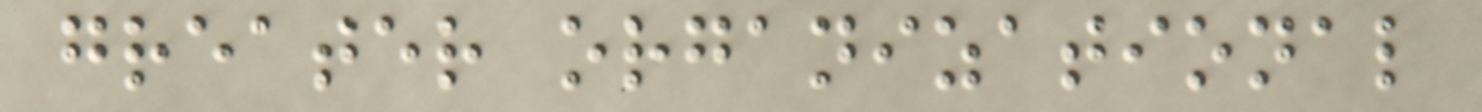greater organizational
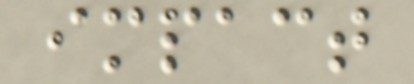impact
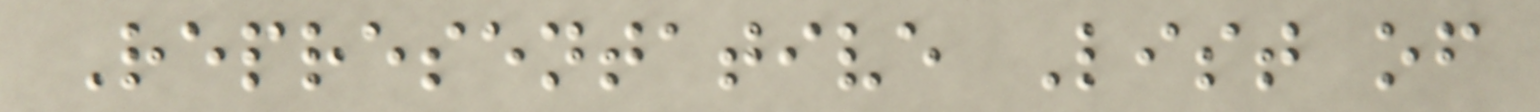Representative List of
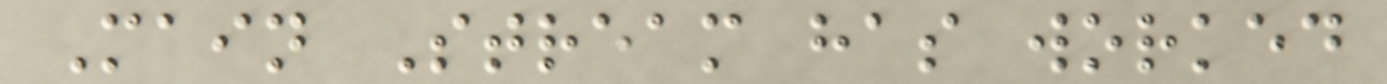Main Stream has worked
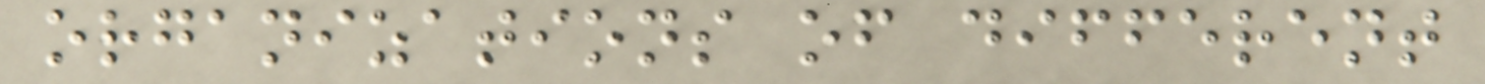organizations of different
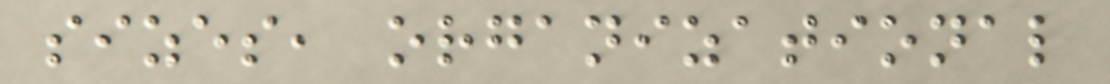sizes, organizational
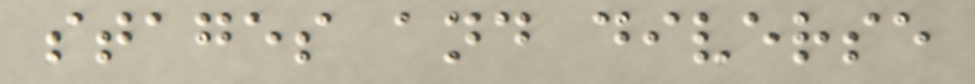stages and diverse
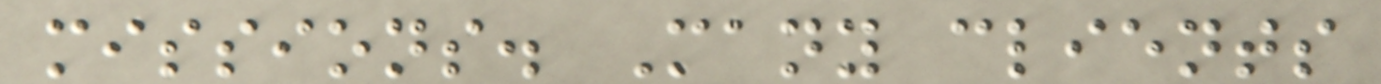missions. Many clients
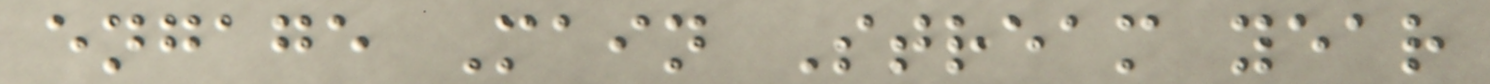engage Main Stream year
